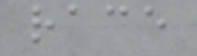race
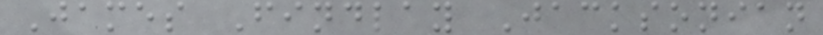James Findlay Jacksonian
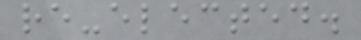re-elected.
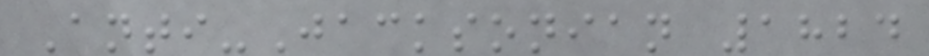Anti-Jacksonian 1824
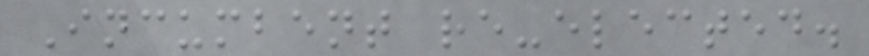Incumbent re-elected.
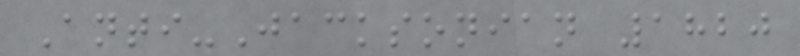Anti-Jacksonian 1820
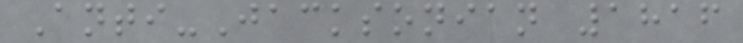Anti-Jacksonian 1816
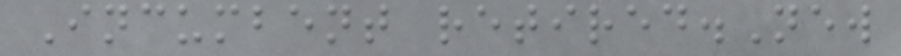Incumbent retired.New
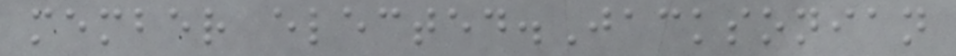member elected.Jacksonian
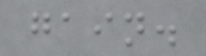gain.
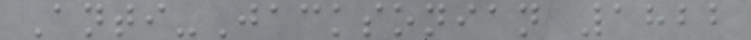Anti-Jacksonian 1822
